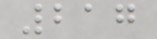217
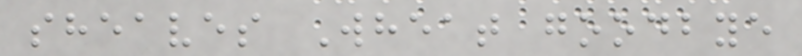sheaves Wheat goodbye
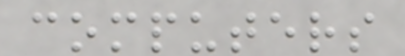computers
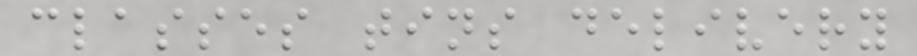classes tins delivery
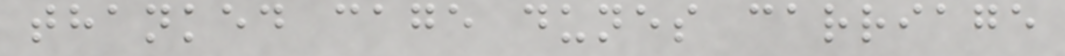thanked cage dunes carriage
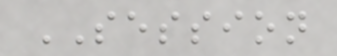SESSION
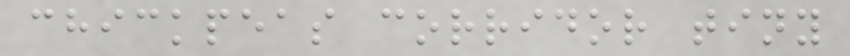chickpeas corridor tiny
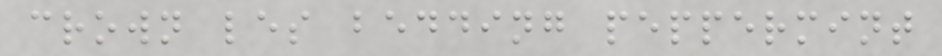crown les bedding peppermint
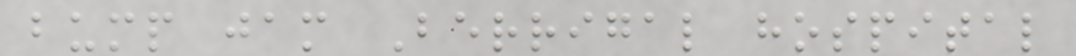bump jam Berrigal hospital
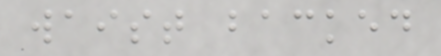waist backed
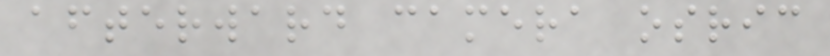afterward camera osric
